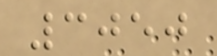3050
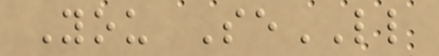You SeLL
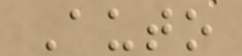Auto
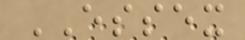ESSEX
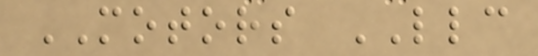MOTORS LLC
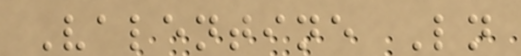Valentine Ln
